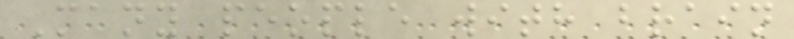Many people with brain
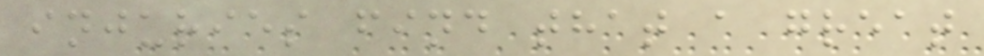injuries find that a great
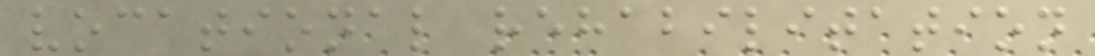vocational rehabilitation
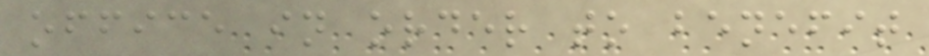office in order to benefit
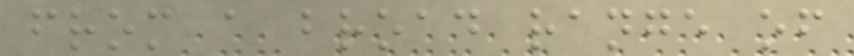from a broad range of
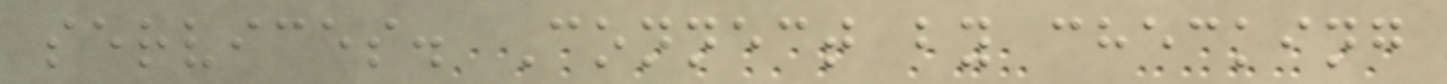services. Connect by checking
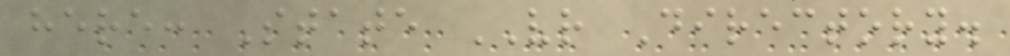here: State VR Directory.
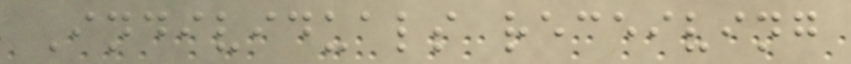Individuals receiving
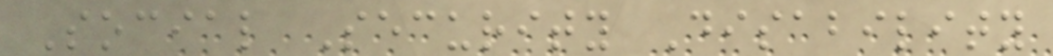Social Security Disability
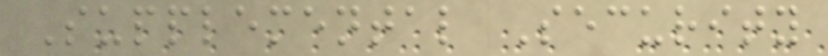Supplemental Security
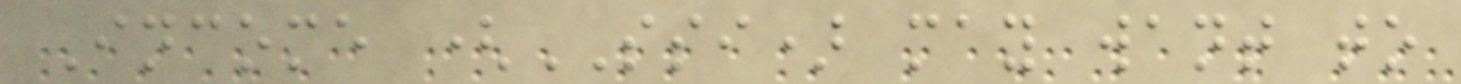Income (SSI) may want to
